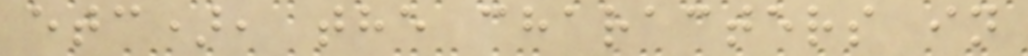etc), the characters in
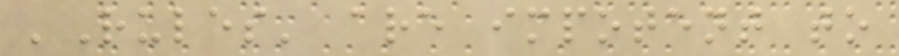'Rules' are impotent to
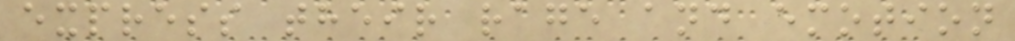express their rage and emotion
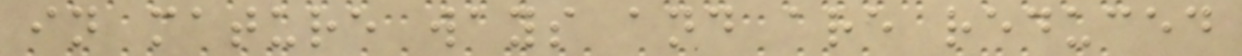in mature ways and are reduced
